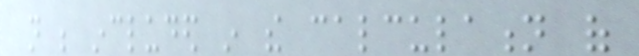not be included in the calculation of
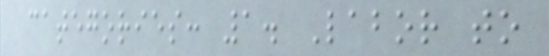categories: 1. Labor to
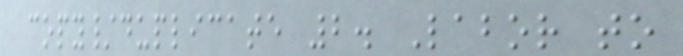copy/duplicate 2. Labor to
